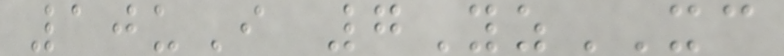10uI 7YzXC
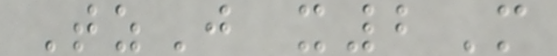TzJ x2M
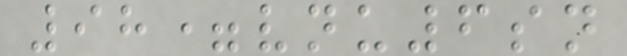98=vnu6sn
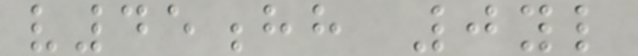v45hh 0yl
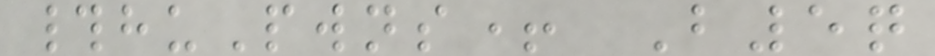#huPwns+ B5q
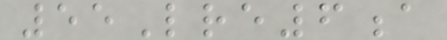55Lre6a
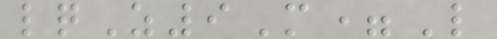lqZ9M=L
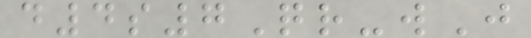d4s7Qr-wJ
